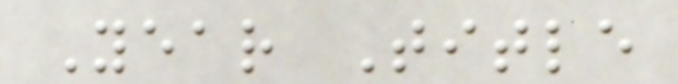Year Title
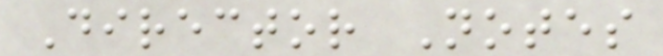Director Notes
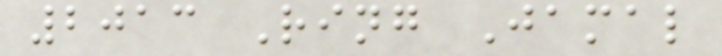2013 Ring Jamal
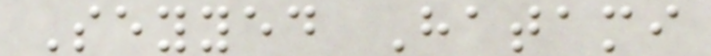Seyyed Hatami
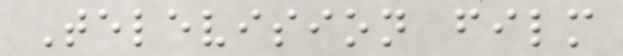Television film
